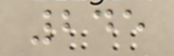245
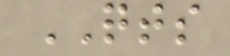QTS
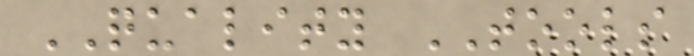QUALITY TOOLS
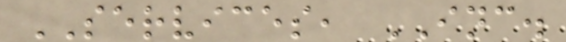SERVICES, INC.
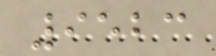9523
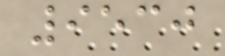9530
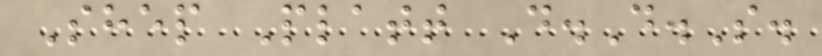Shep Platt D.D.S.
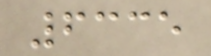6335
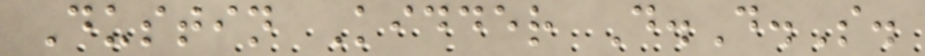Dustin Kidder D.D.S.
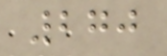270
